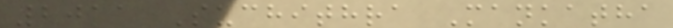2011 Suchithra Mankatha
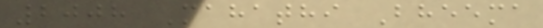2008 Mahathi Bheema
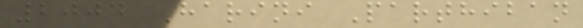2004 Harini Parthiban
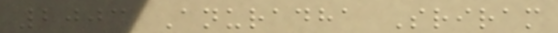2003 Anuradha Sriram
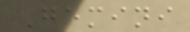Gemini
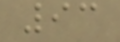93
